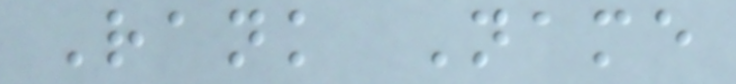Rank Name
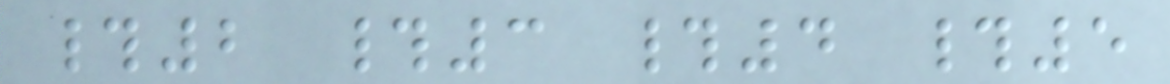#2 #3 #4 #5
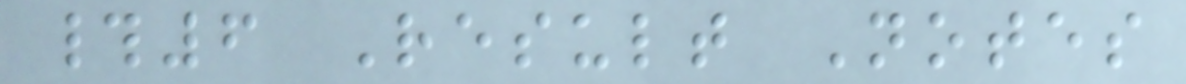#6 Result Notes
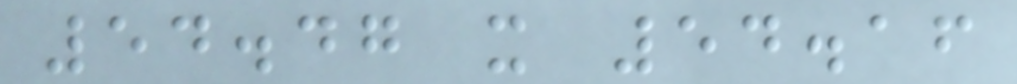54.47 x 54.16
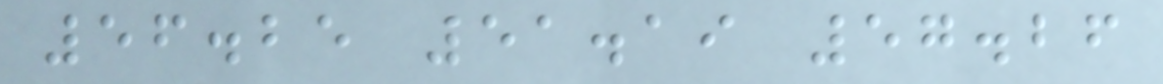56.25 51.19 57.26
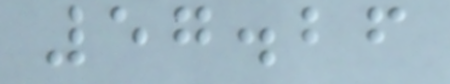57.26
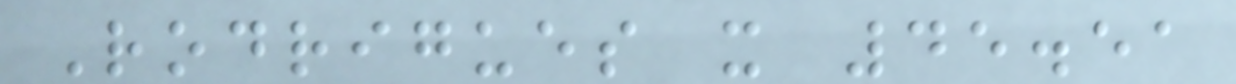Rodrigues x 45.51
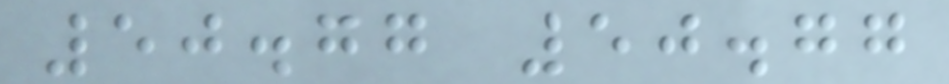50.77 50.77
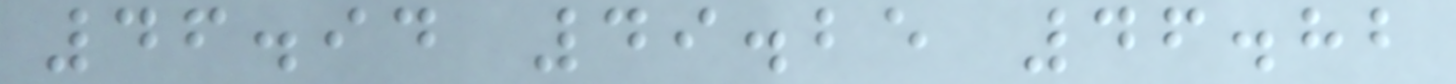46.94 49.25 46.82
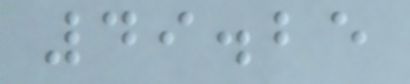49.25
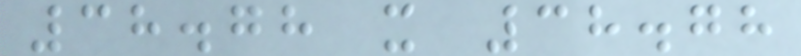38.78 x 38.78
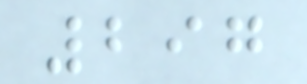297
